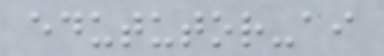edututor-ai
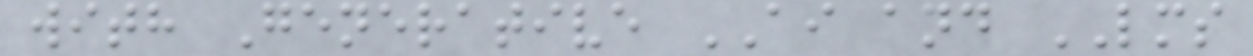with Generative AI and LMS
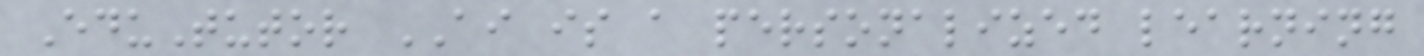EduTutor AI is a personalized learning
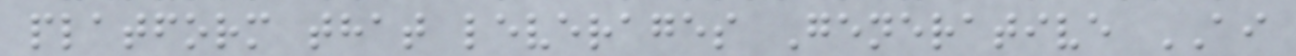platform that leverages Generative AI
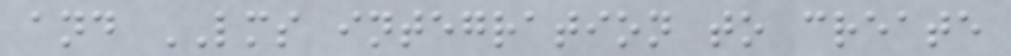and LMS integration to create
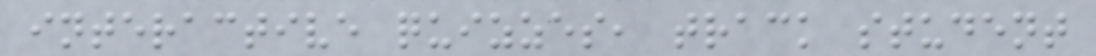interactive quizzes, track student
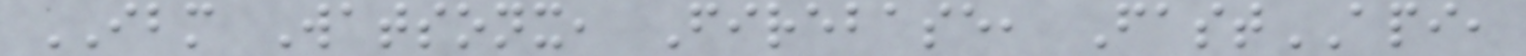IBM Watsonx, Firebase, FastAPI,
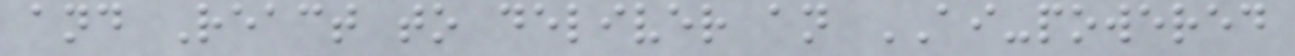and React to deliver an AI-powered
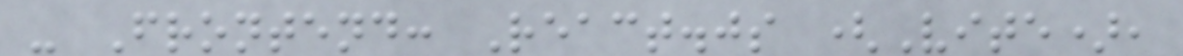- Frontend: React.js (Vite),
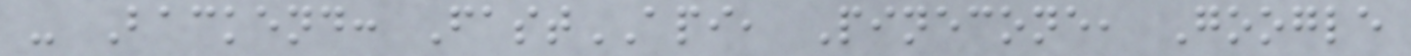- Backend: FastAPI, Pinecone, Google
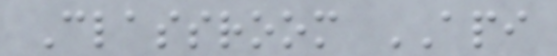Classroom API
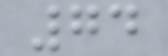74
